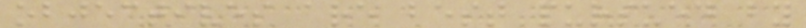objectives are best pursued by
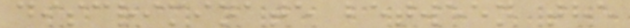discriminate between the
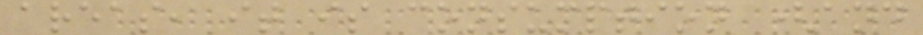areas, it is consumption (and
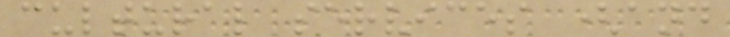cultural services (and
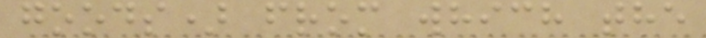goods) from which the
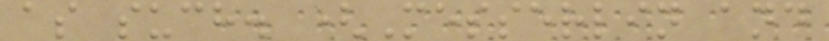as such. (Messerlin and
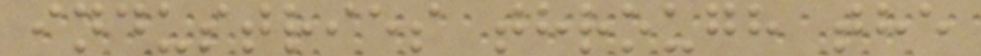industries through the
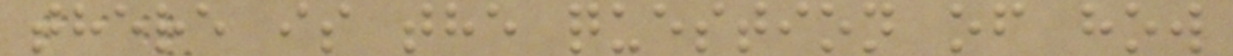there is the question of how
